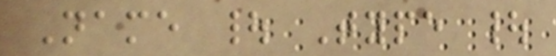Name | Type |
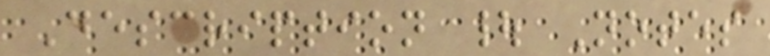Description | Notes
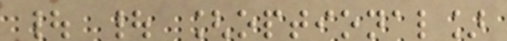| | [optional]
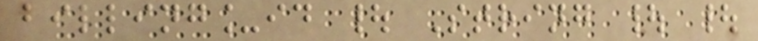billing_id | String | |
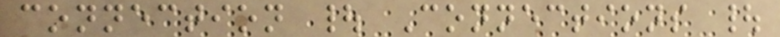connection | Connections |
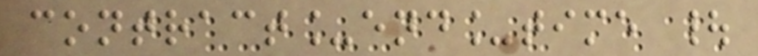contract_end_time |
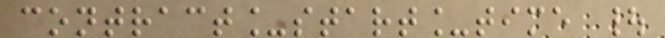contract_start_time |
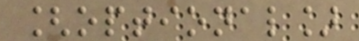[optional]
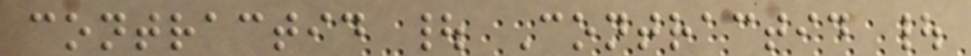contractid | Contractid |
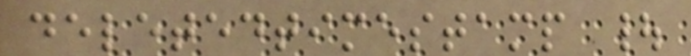deletedtimestamp |
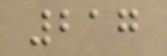217
